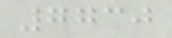7730
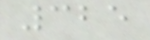325
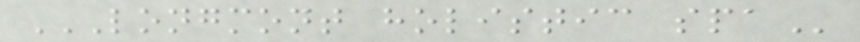LONGMONT HOLISTIC SPA
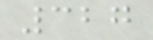327
